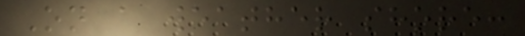On a weather shore:
